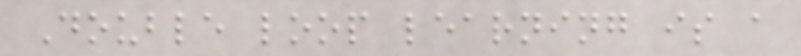Double loop learning is a
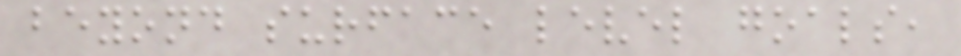beyond surface level goals,
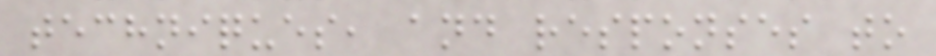techniques, and responses to
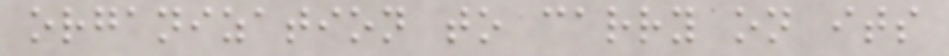organization to carry on its
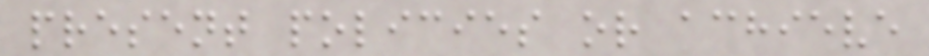present policies or achieve
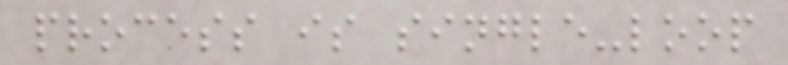process is single-loop
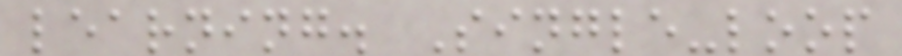learning. Single-loop
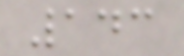143
